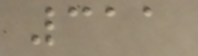311
